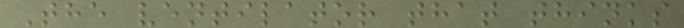The ventilator that thinks
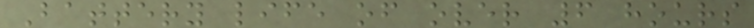Battery life of over 6 hours
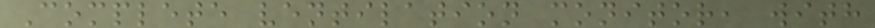Complete ventilation monitor, with
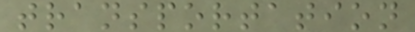transportation
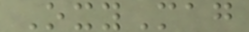OxyMag
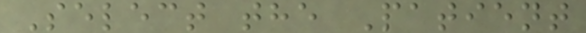Select the Patient
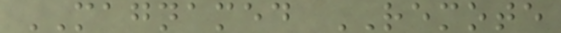MAGNAMED REMOTE
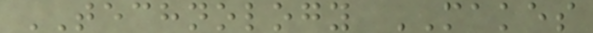TECHNOLOGY MAKES
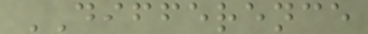DIFFERENCE
